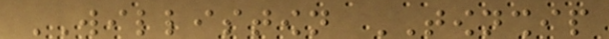WILLISTOWN TOWNSHIP
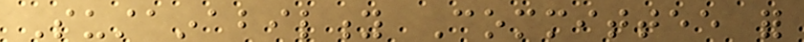Sustainability Committee for
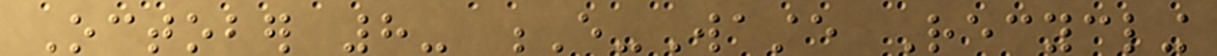October 8- E-Waste Recycling
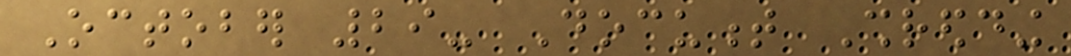October 29- Document Shredding
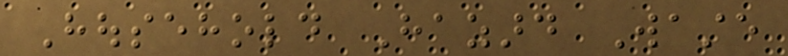Household Hazard Waste
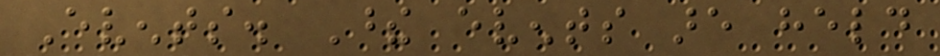Events. These events are held
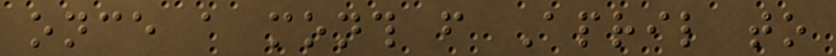once a month from April to
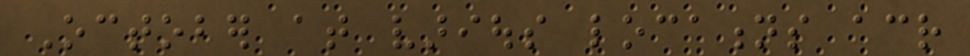October at various locations across
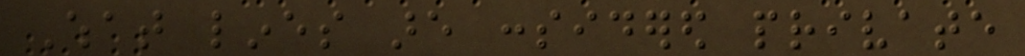What lines are considered private
